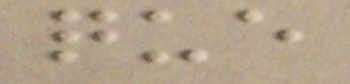que
